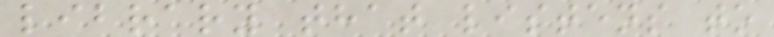library that listens to
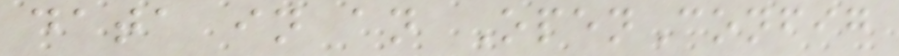data in an OpenConfig
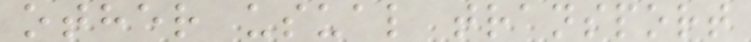other usual transport
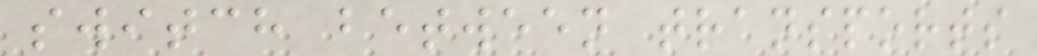switch between transports
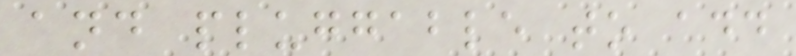and pluggable to add
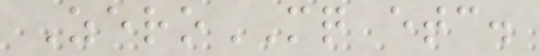ZeroMQ etc.
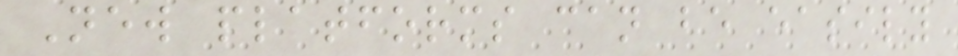New platforms can be easily
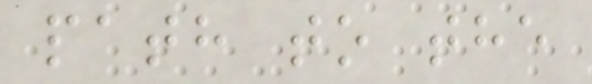path to the
